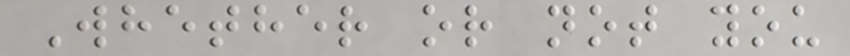Whether or not you
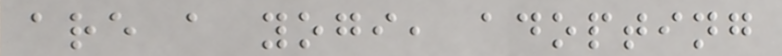are a yogi, adopting
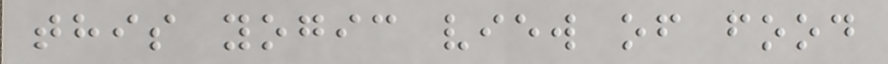this yogic view of food
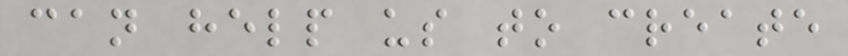can help us to create
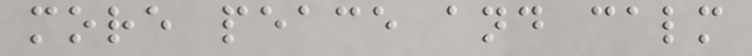more peace and calm
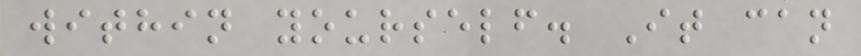within yourself. It can
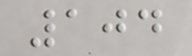104
